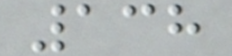138
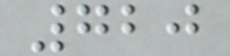720
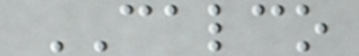CALCO
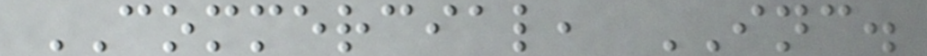COMMERCIAL, INC.
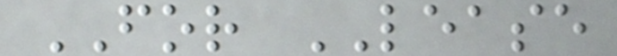FOR LEASE
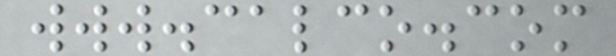www.calco.com
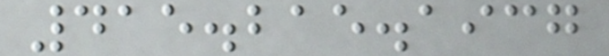415.215.1937
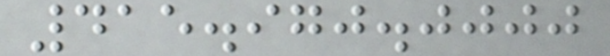415.970.0000
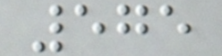575
